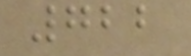722
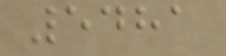5481
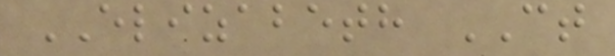ELIZABETH CT
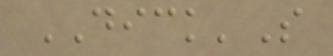DICK'S
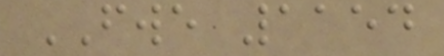FWE 1154
